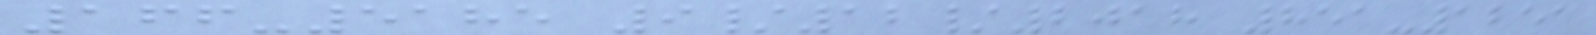166-5185 9/12/2018 851-1251
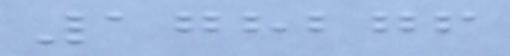178276
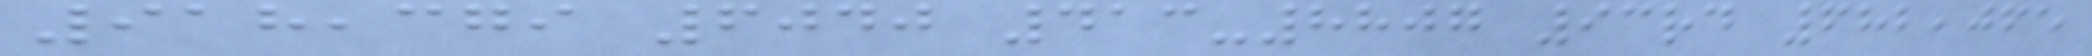918,379 6040 413-8807 93rd 682,065
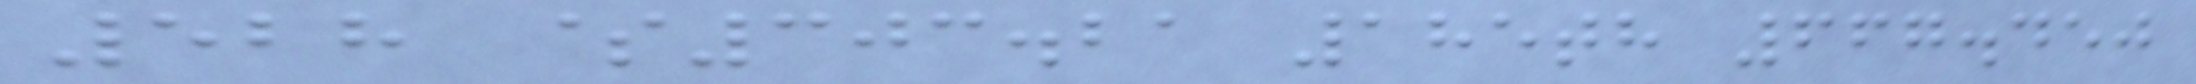528 $303.21 185th 667.450
